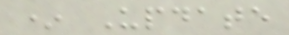* Update
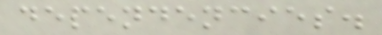dependencies.
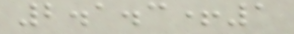2.1.3+1
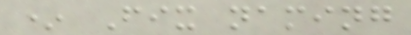* Fix naming
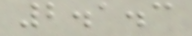2.1.3
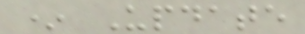* Update
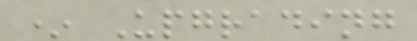* Upgrading
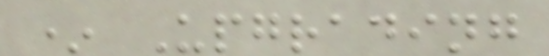* Upgrading
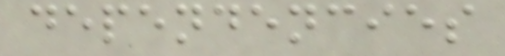dependencies
